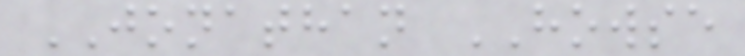JONATHAN HOWSE
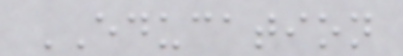EDUCATION
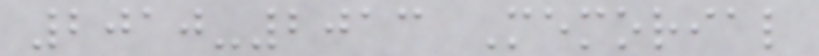2010-2013 Memorial
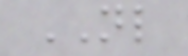NL
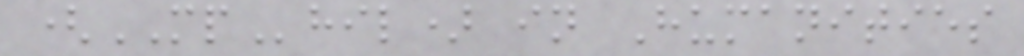(MPhil) in Humanities
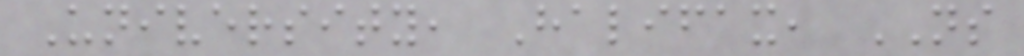University, Halifax, NS
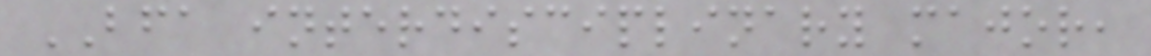BFA interdisciplinary major,
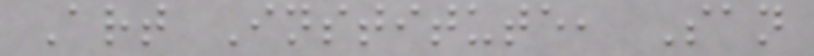Art Institute, San
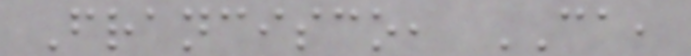Francisco, CA,
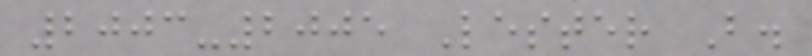2003-2005 Lester B.
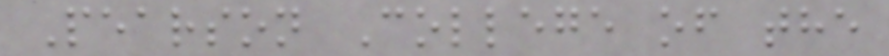Pearson College of the
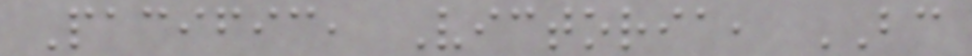Pacific, Victoria, BC
